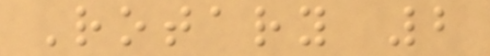Rotary 2
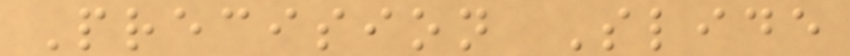Precision Slide
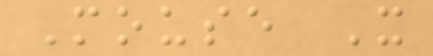Mouse X
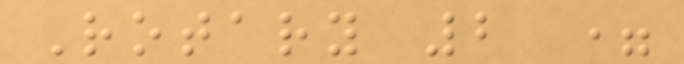Rotary 2 =
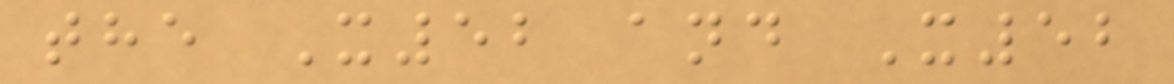the X52 and X52
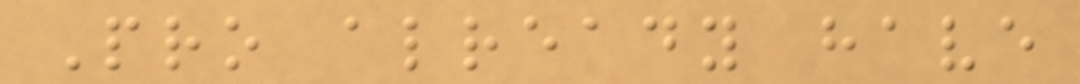Pro already have
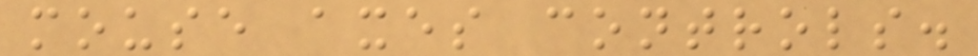mouse axes controls.
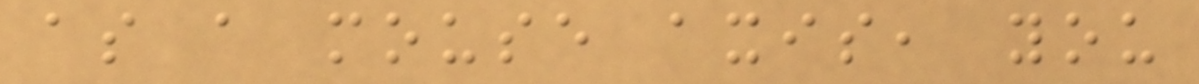as a mouse axis, you
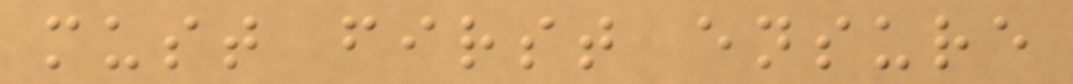must first ensure
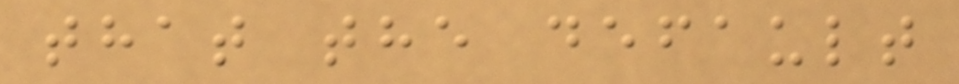that the default
